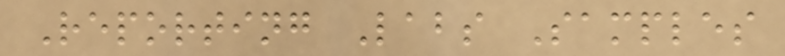Reporting Labs Samples
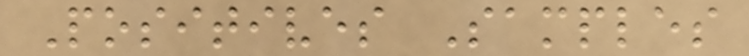Positives Samples
